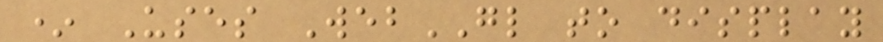* Uses WebGL to display
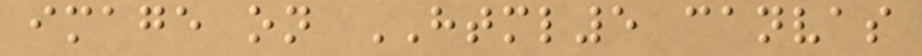image on HTML5 canvas
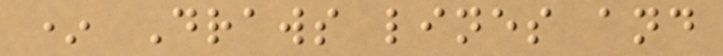* Draws lines and
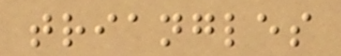triangles
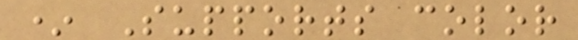* Supports color
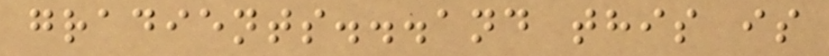gradients...and this is
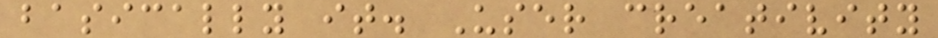basically it. User creativity
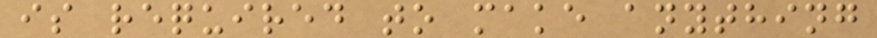is required to make anything
